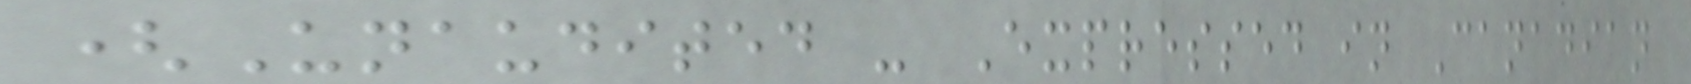(Unaudited - Expressed in Canadian
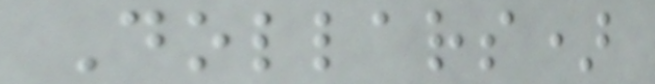Dollars)
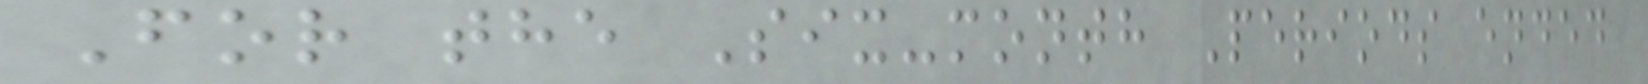For the Six-month Periods ended
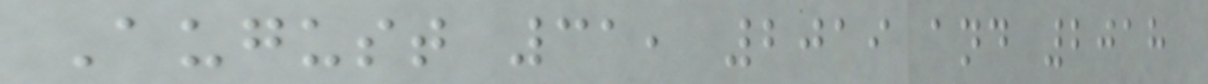August 31, 2019 and 2018
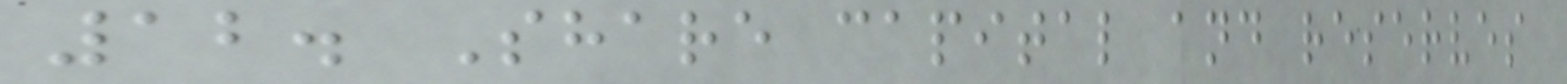12. Share capital and reserves
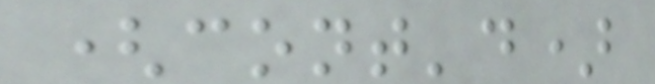(cont'd)
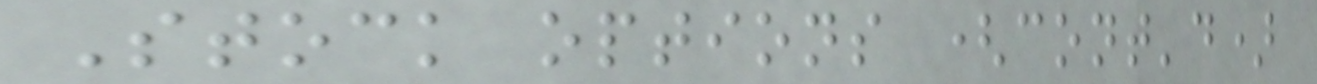Stock options (cont'd)
